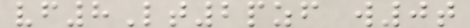vf8Lt2pzf w0t
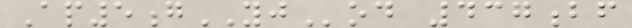Ap5gYJod 437bf
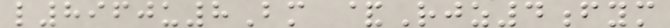l8960u8Bm &Rjz4fym
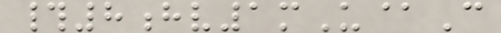#8hv1mU@C
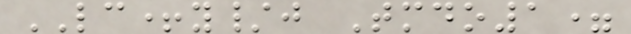LC+y/j Tmdo1=
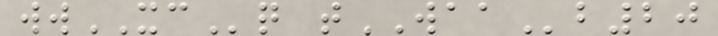wwXCq tWAAb20
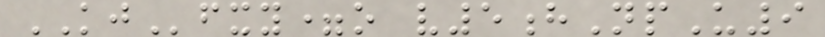KJfxy=o v5hNpU9
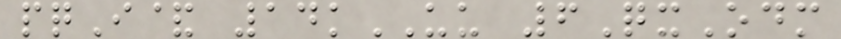pqI& 14kUU 6QxOdm
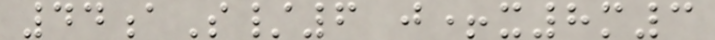44aS/6 j+x8m3
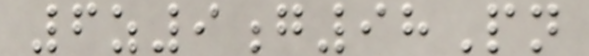6z9g98Pn
